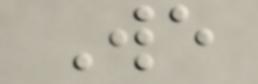We
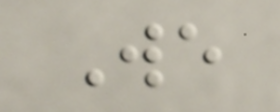We
